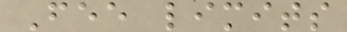Fee limits
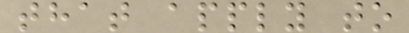that apply to
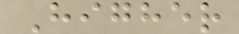Higher
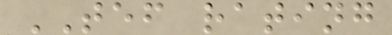TEF rating
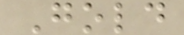Gold
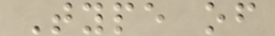Type of
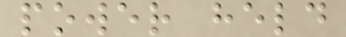power held
